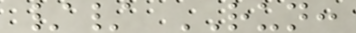// RUN:
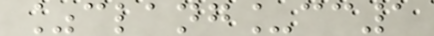%clang_cc1
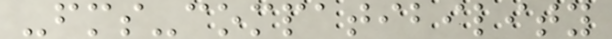-fms-compatibility
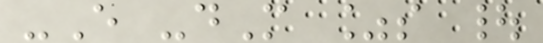-E -dM %s |
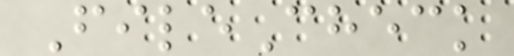FileCheck
